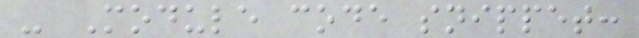- Module code snippet:
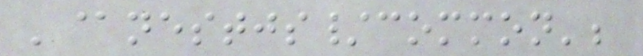'@nestjs/common';
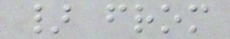} from
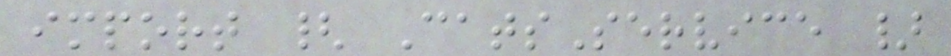import { CatsService }
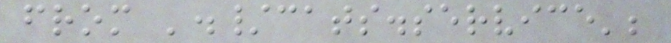from './cats.service';
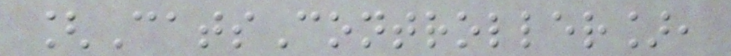[CatsController],
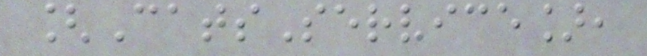[CatsService],
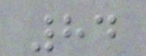84
